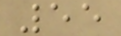55
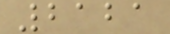2121
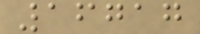16717
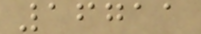16711
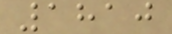1810
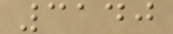3140
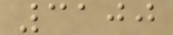3100
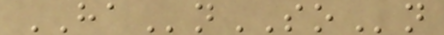HAnSOn
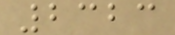2323
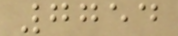7754
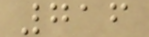716
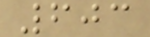603
